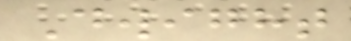Dwight
